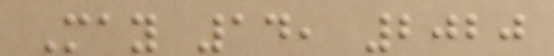May 14, 2020
